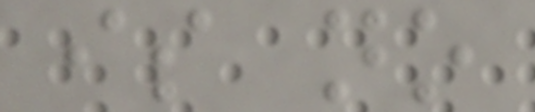is no
